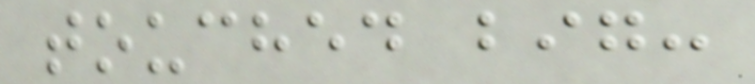touched big:
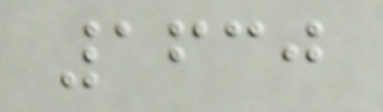1630
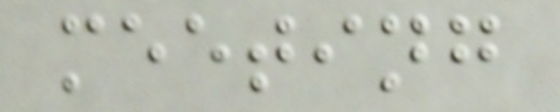meeting
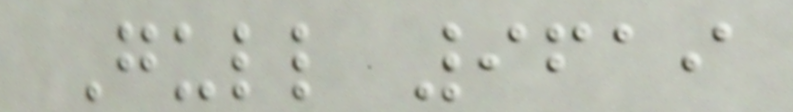Gull 9619
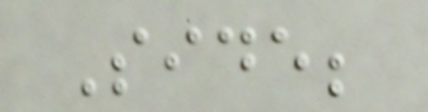Side;
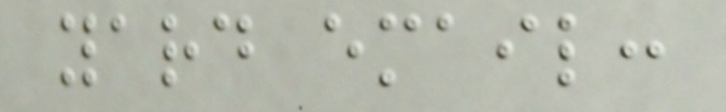yard email:
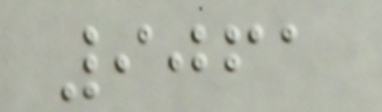9061
